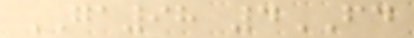GA98 4FD
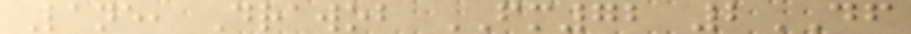Lane, Drawob FM72 2DF
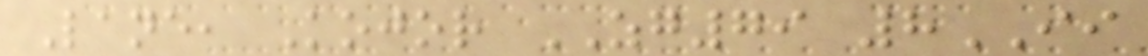Lane, Kojor ZG79 8II
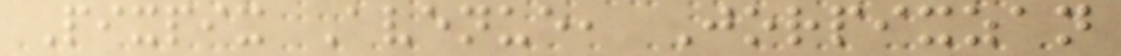Pixpix Avenue, Jorpixzan
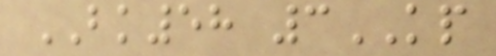BK58 3KP
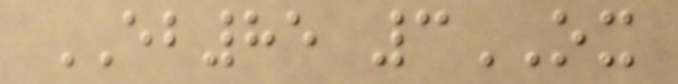EB85 3OX
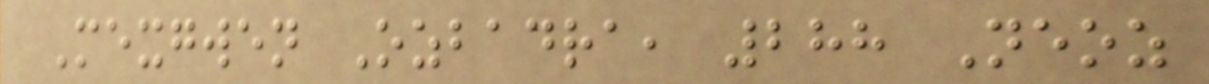Mexgwen Ozbadra, 288 Neoz
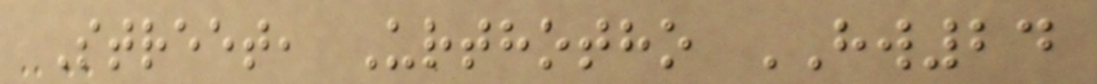Street, Urthotho HW24
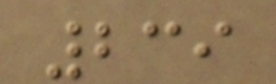239
